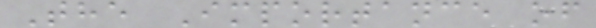The Importance of
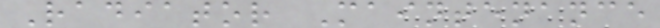Radiator Maintenance
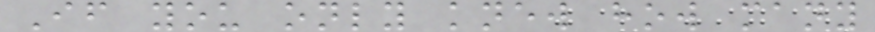If you only knew how many
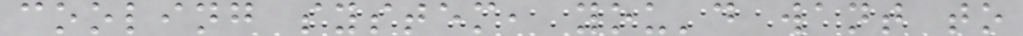cooling system, you'd want to
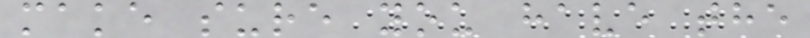make sure you have the
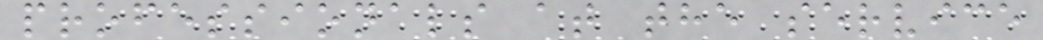professionals at the service
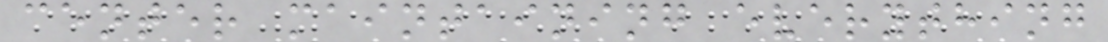center maintaining everything
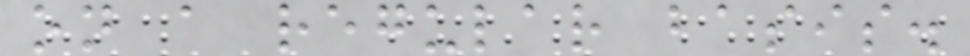on a regular basis.
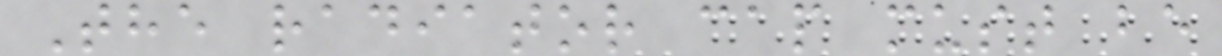The radiator cap must be
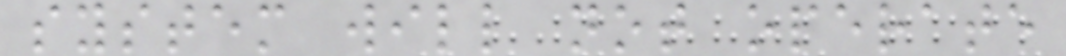system will not operate
